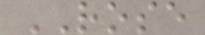ROSE
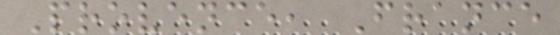Provence, France
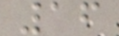16
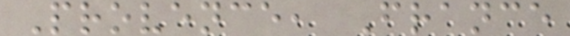Provence, France
